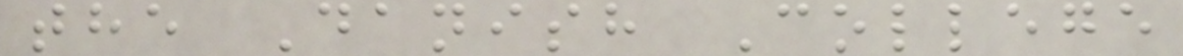the Danish College
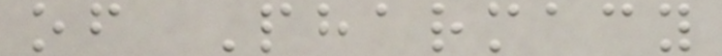of Pharmacy
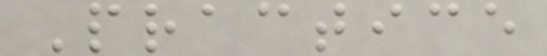Practice
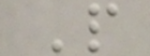P
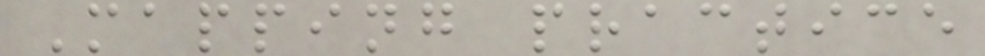Mapping practice
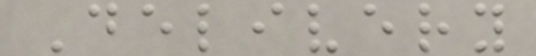Delivery
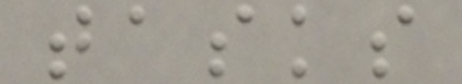tasks
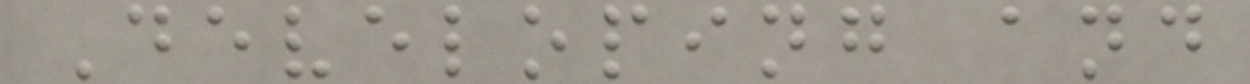Developing and
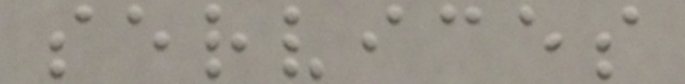services
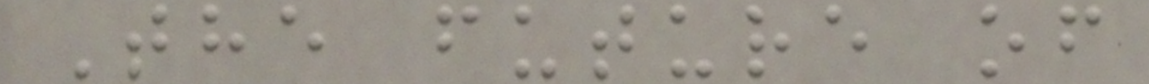The future of
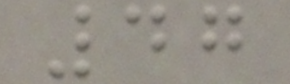47
